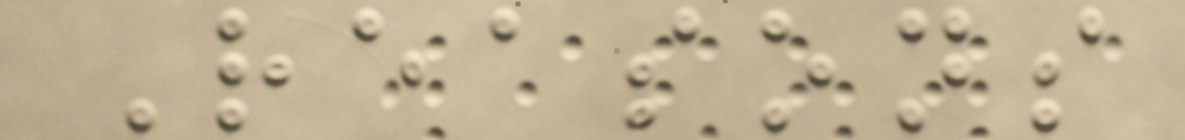Reasons
